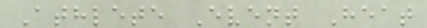Athlete Event Heat
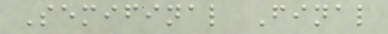Semifinal Final
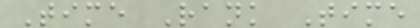Time Rank Time
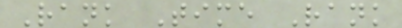Rank Time Rank
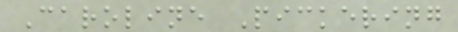Caroline Pickering
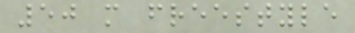50 m freestyle
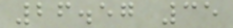26.57 35
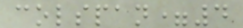colspan=4
